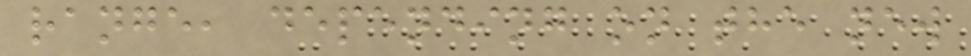range, depending on the new
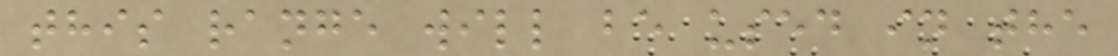this range will be used in the
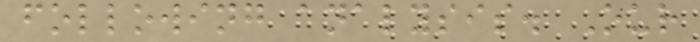following analysis. Our
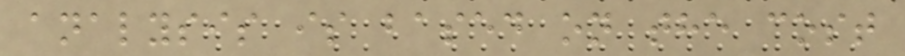analysis is based on the cost
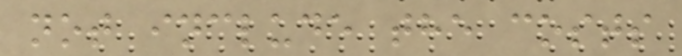not include the costs
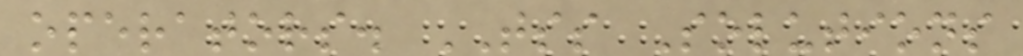operators. TSS Solutions
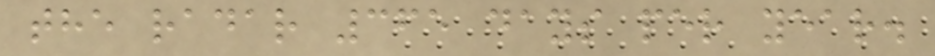the radar 365 days per year.
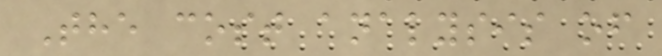The cost analysis of
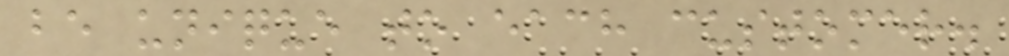be unique to each customer.
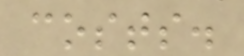costs.
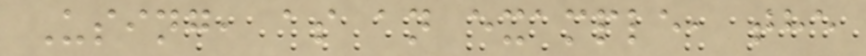Using, as an example, the
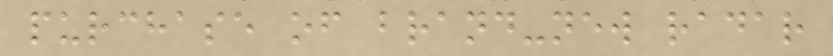purchase of brand-new radar
